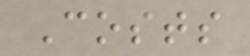Costs
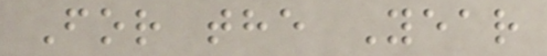For the Year
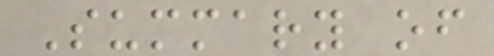Summary of
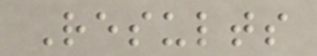Results
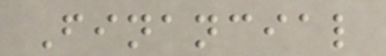Financial
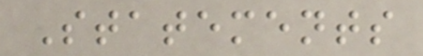Statements
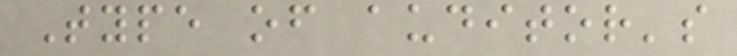Type of auditor's
